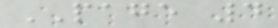PAGE 4
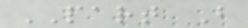PART B
